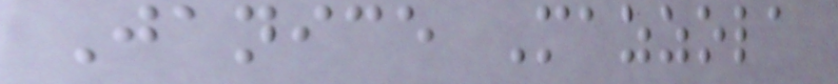Janice Mazzola
